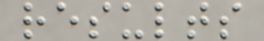results
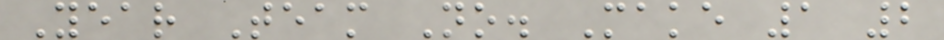Year Team No. Make 1 2
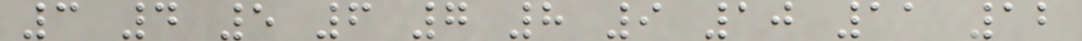3 4 5 6 7 8 9 10 11 12
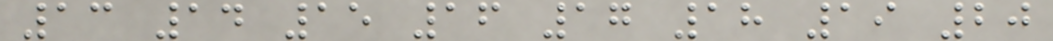13 14 15 16 17 18 19 20
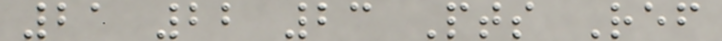21 22 23 Pts Ref
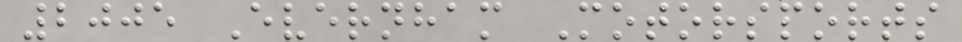2005 Evernham Motorsports
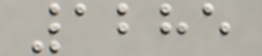1285
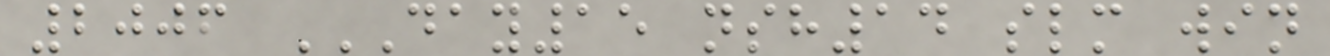2006 DAY15 NSH14 SLM WIN
